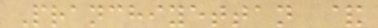Pranchiyettan &
